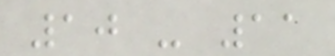10 - 11
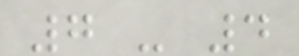7 - 4
